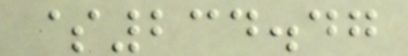$234.47
